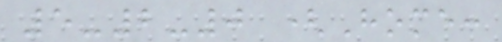5-2-0 (Home:
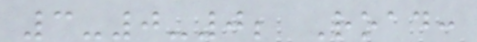3-0-0; Road:
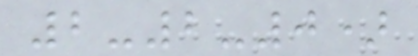2-2-0)
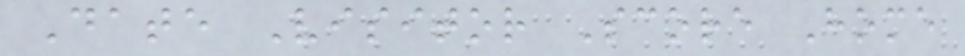Date Visitor Score Home
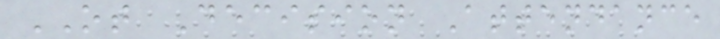OT Decision Attendance
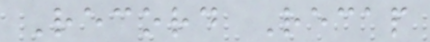Record Recap
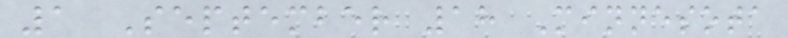1 September 18 Minnesota
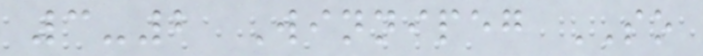3-2 Winnipeg SO
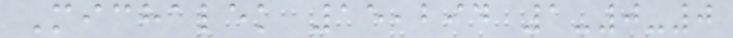Michalek 15,294 1-0-0
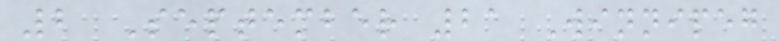2 September 21 Winnipeg
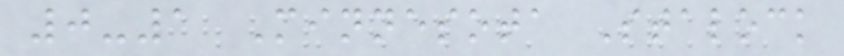0-1 Minnesota Stalock
